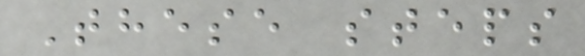These steps
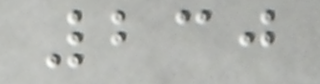230
